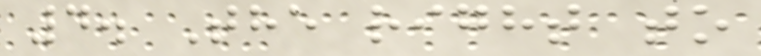4. The right to
